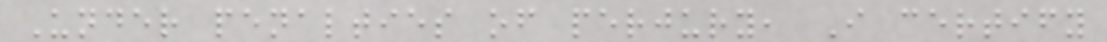Under penalties of perjury, I certify
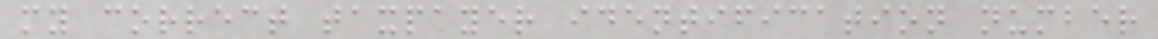my correct taxpayer identification number
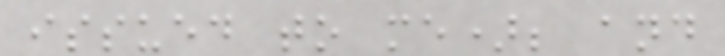issued to me); and
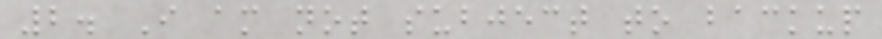2. I am not subject to backup
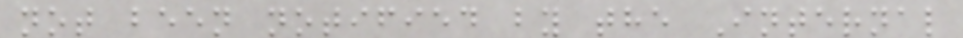not been notified by the Internal
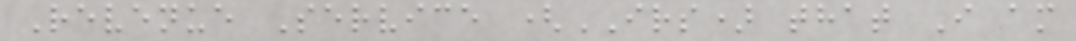Revenue Service (IRS) that I am
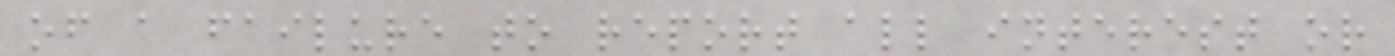of a failure to report all interest or
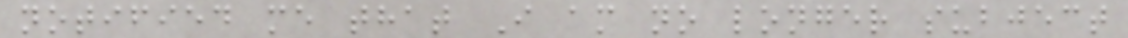notified me that I am no longer subject
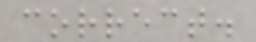correct.
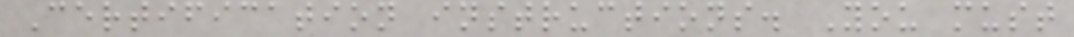Certification instructions. You must
